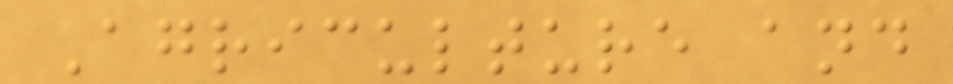Agriculture and
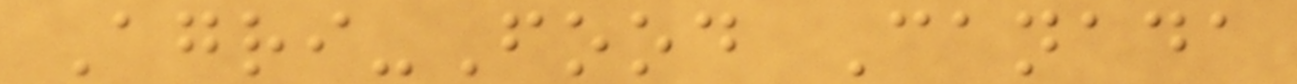Agri-Food Canada
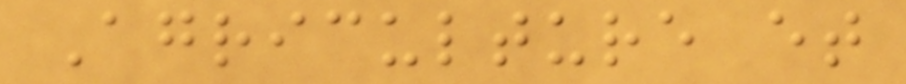Agriculture et
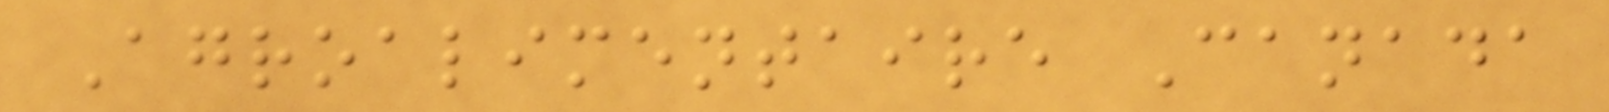Agroalimentaire Canada
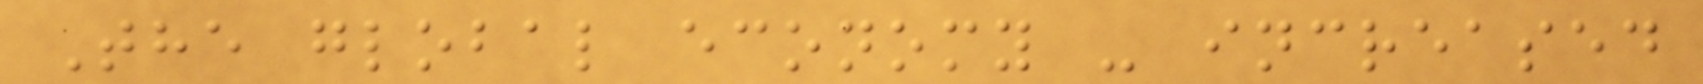The global economy - increased
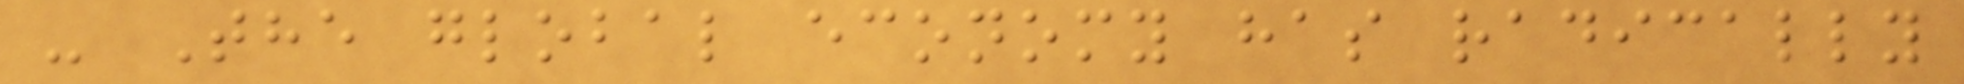- The global economy has radically
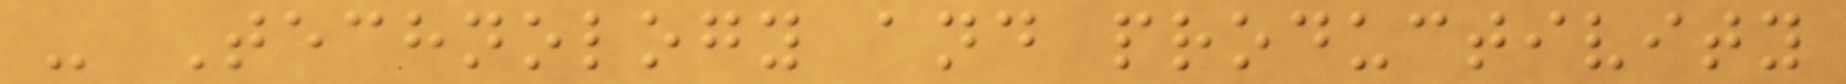- Technology and productivity
